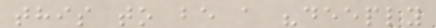this to be a "deeply
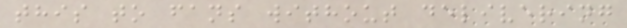this to fans without delivering
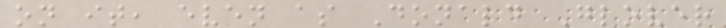on it, even as Donald Glover
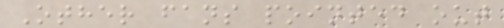Other fans pointed out
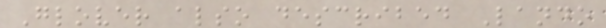Glover also described Lando
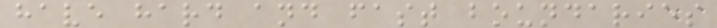have hard and fast boundaries
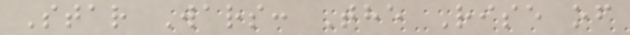Star Wars: The Rise of
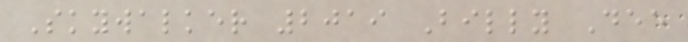Skywalker 2019 Billy Dee
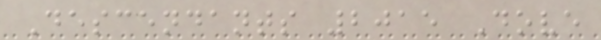Descendants 2015 Dove
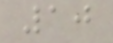10
